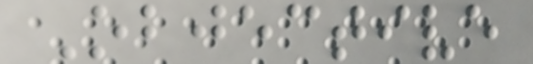Objective
